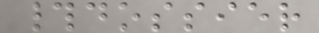#dossier
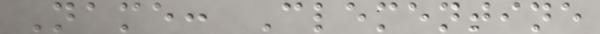Name: Clementine
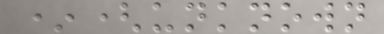*(unknown
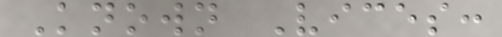Known Vices:
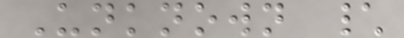Unknown \
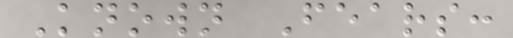Known Fears:
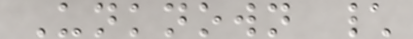Unknown \
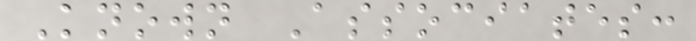Known Associates:
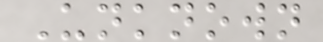Unknown
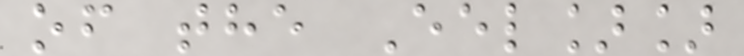of the Eel]]
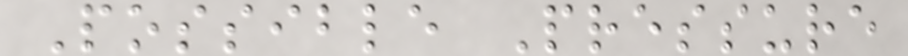Possible Pressure
